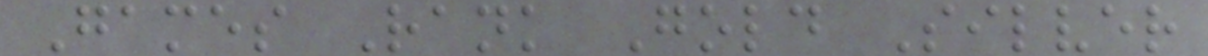Games Rank Gold Silver
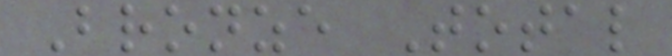Bronze Total
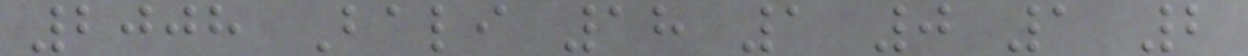2008 Bali 18 1 0 1 2
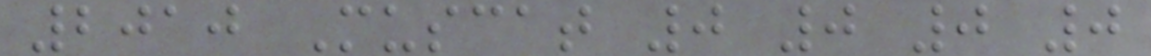2010 Muscat 0 0 0 0
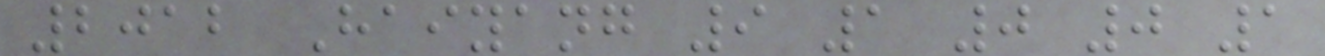2012 Haiyang 9 1 0 0 1
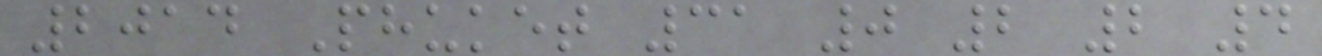2014 Phuket 31 0 2 2 4
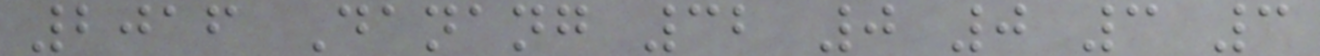2016 Danang 32 0 0 3 3
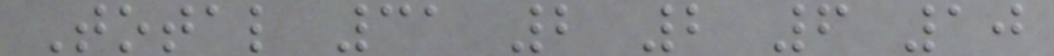Total 31 2 2 6 10
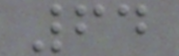64
